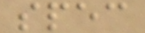spec
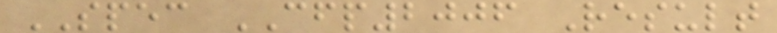SPEC CFP2006 Result
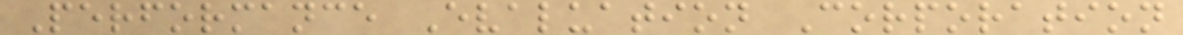Performance Evaluation Corporation
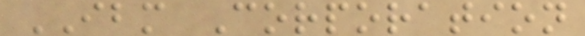IBM Corporation
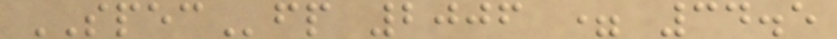SPECfp 2006 = 34.5
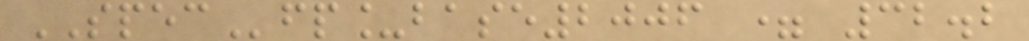SPECfp_base2006 = 32.2
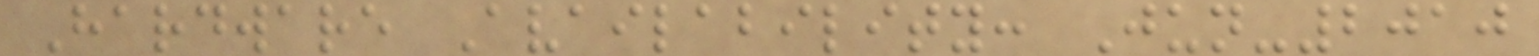Hardware Availability: Jun-2010
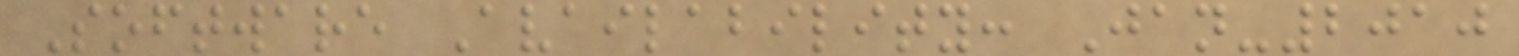Software Availability: Jan-2010
